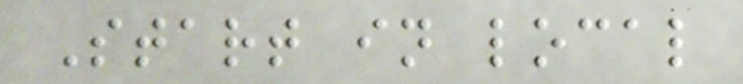Start in local
